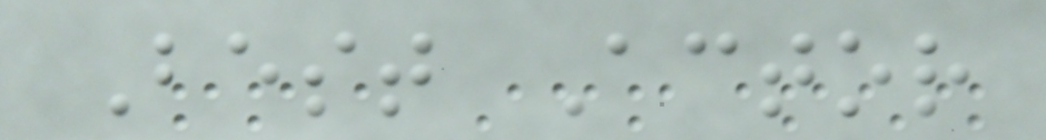Best Actor
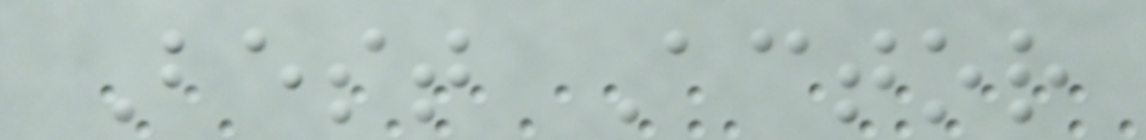Best Actor
